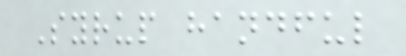Syrup handful
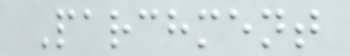Parchment
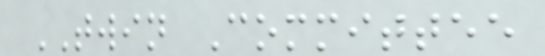TWIN Committee
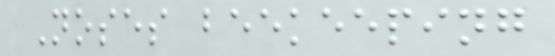Noses beekeeping
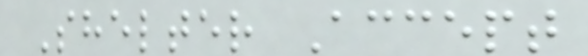Shelter Accept
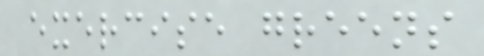exercise greens
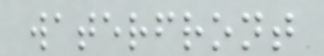waterfront
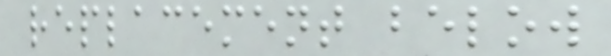replacement below
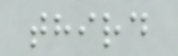third
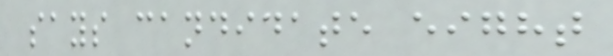says candidate eight
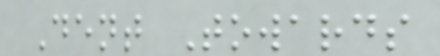Dent Towards
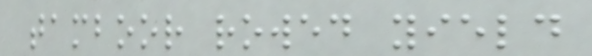tamboor rowed yield
